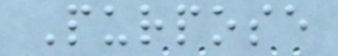Purpose
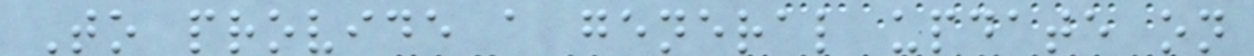To provide a general update on
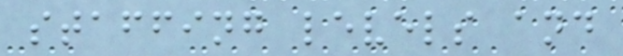staffing levels and
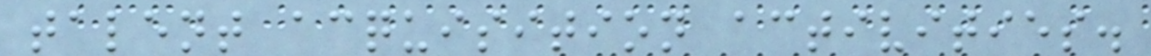talent acquisition activities.
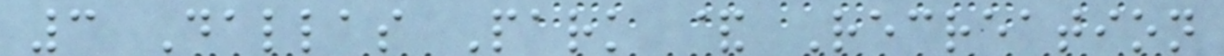3 Dallas Park & Recreation
